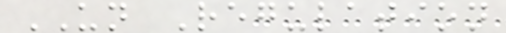UN Regulation
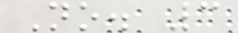No. 3
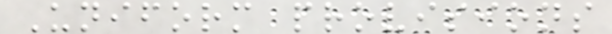Uniform provisions
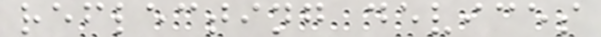reflecting devices
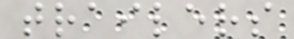trailers
